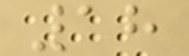18
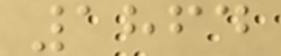1864
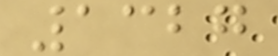1327
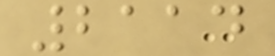2114
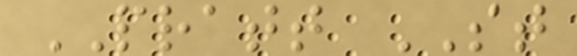PRATT ST
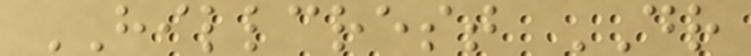HILLCREST DR
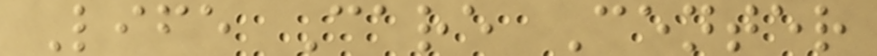Life Care Center
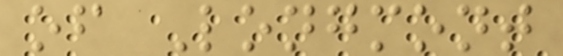of Longmont
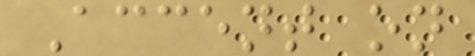Accent on
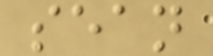sean
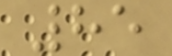85
